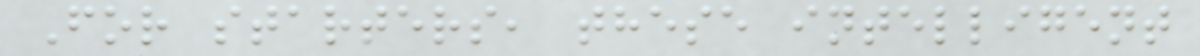For starters, these intelligent
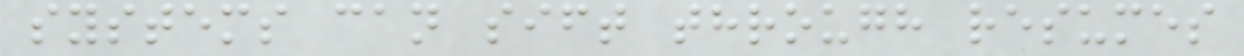systems can sift through resumes
